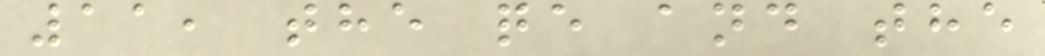11, the qe and the
